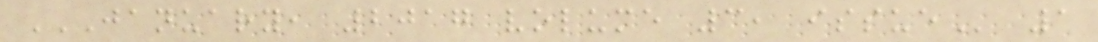JANUARY, 2017 VOLUME 3, ISSUE 1
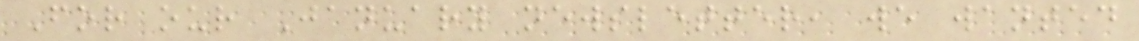For our January newsletter, we wanted
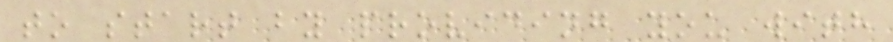to start by providing you with
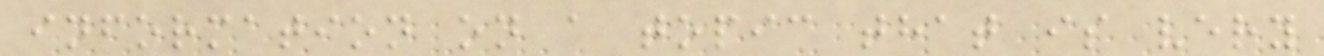information on a topic that is very
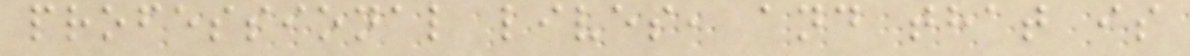professional lives, and that is
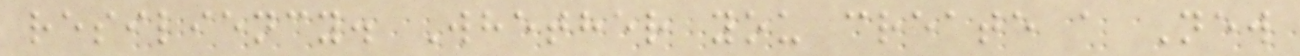resiliency. Whether you create a New
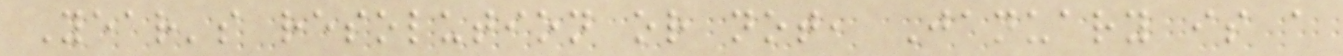Year's resolution or not, January is a
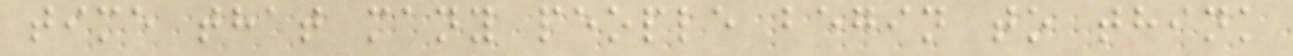time that many people begin to think
